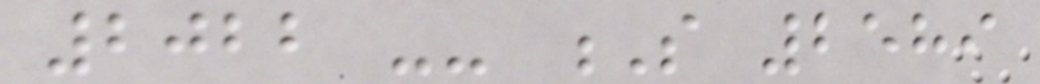2022 -- S 2589
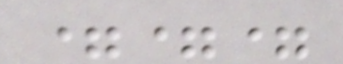===
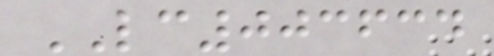LC003634
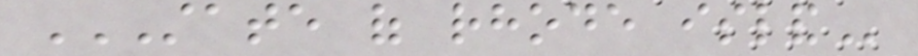STATE OF RHODE ISLAND
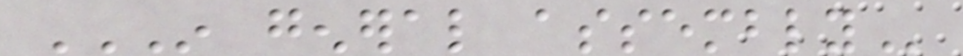IN GENERAL ASSEMBLY
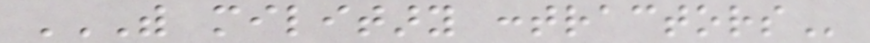WITH MILITARY CONTRACTORS
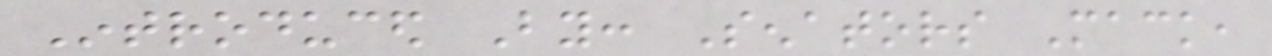Introduced By: Senators Mack,
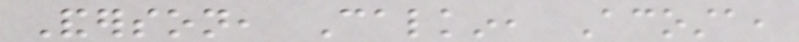Anderson, Calkin, Acosta,
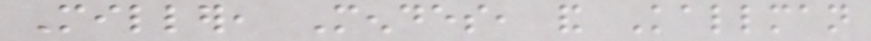Miller, Mendes, and Kallman
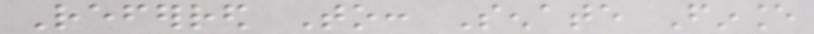Referred To: Senate Finance
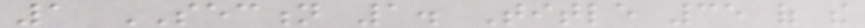1 SECTION 1. Title 35 of the
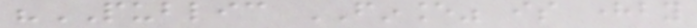"PUBLIC FINANCE" is hereby
